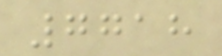7718
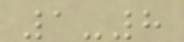1-8
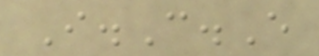I.C.E
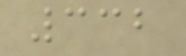332
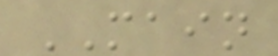MAIN
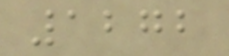1272
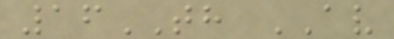16TH AV
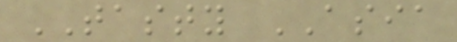TASTY ASIA
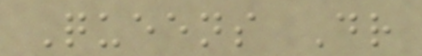Queens Dr
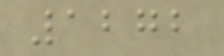1272
